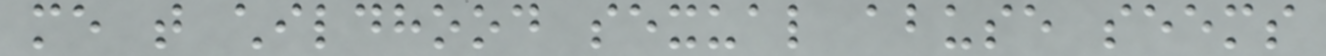me that childhood sexual abuse seems
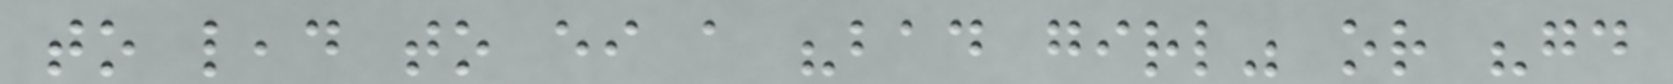to lead to either a "bad girl" or "good
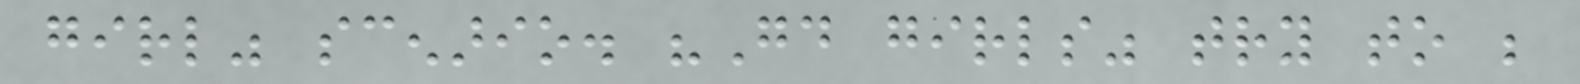girl" scenario. "Good girls" try to be
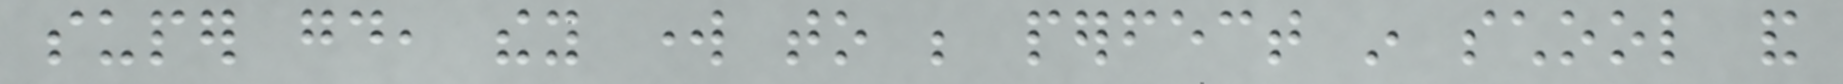super good, they work to be perfect in school and
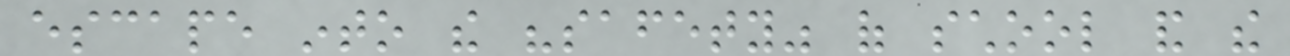escape into the "safety" of school and the
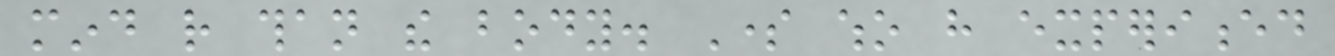mind rather than the body. Some who have experienced
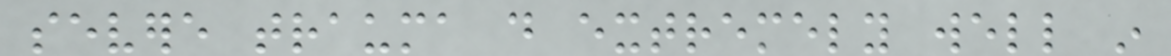severe trauma do extremely well in
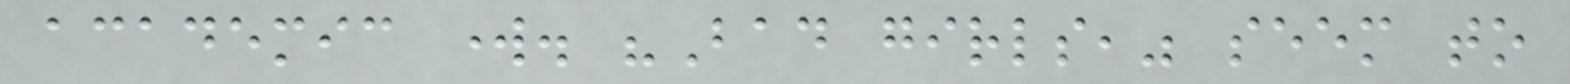academic work. "Bad girls," seem to
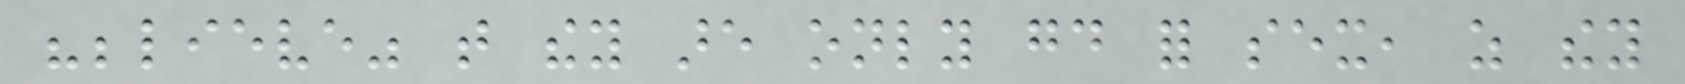"believe" that they are only good for sex, as they
